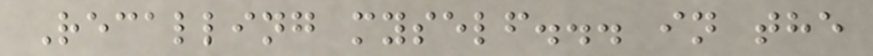Recalling myself... in the
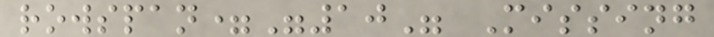rowspan="10" Missing
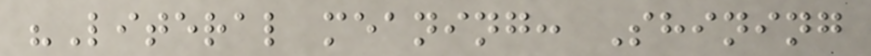"Literal meaning: Shining
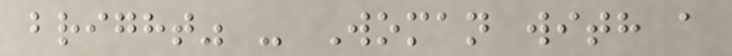bright" - Woman with a
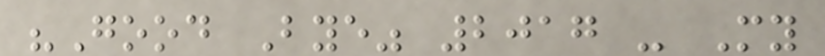"Good Bye" 2017 - My
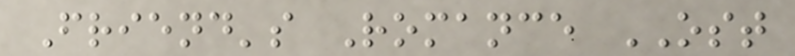Friend's Romance OST
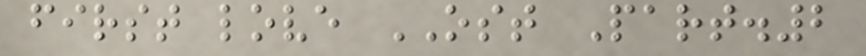first love OST Part.2
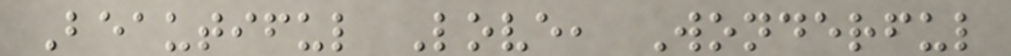Beautiful Love, Wonderful
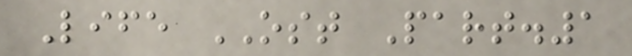Life OST Part.1
